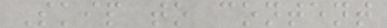Skip to content
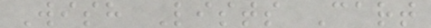Wish Lists Cart
